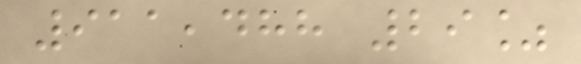911,488 29%
